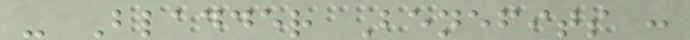- Bladder Benefits :
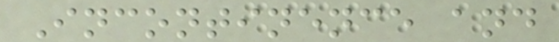Incontinence and
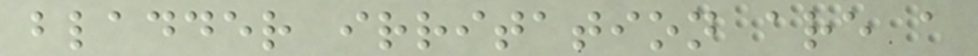bladder irritation are a
